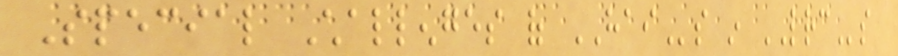Special Challenges of HAIs in LRCs
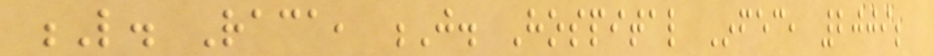L. Raca, J. Hospital Infec, 2009;
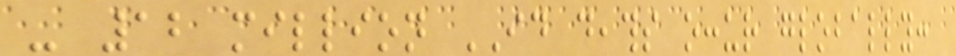- 12 million ID deaths occur globally:
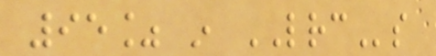95% in LRCs
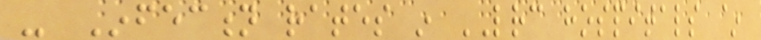- Infection rates in LRC hospitals ~
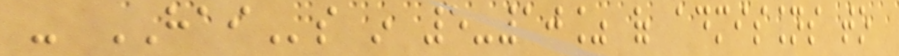- HAIs in 5-10% of admissions to
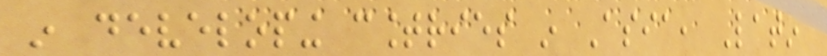in developing countries in Asia, Latin
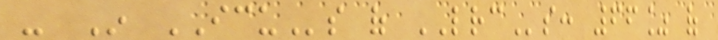- In ICUs of LRCs: 66% of
